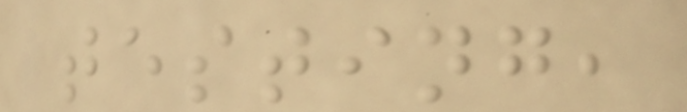testing,
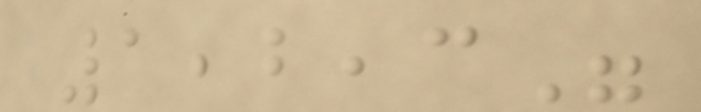1,2,3"
